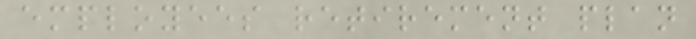employees retirement plan
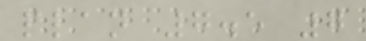plan 7.5 7
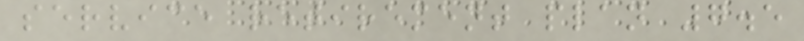service retirement plan 7.5
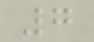7
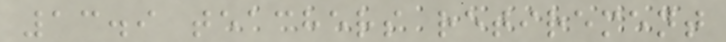13.9 teachers retirement
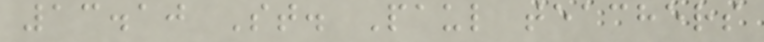13.10 St. Paul teachers
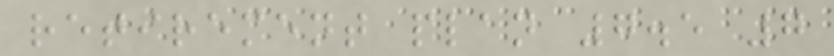retirement plan 7.5 7
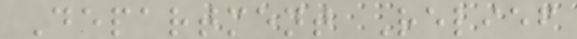Department Relief
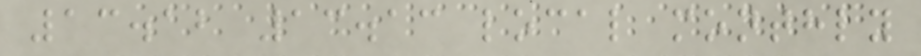13.12 13.13 local monthly
